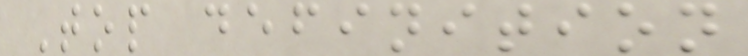Top definition
